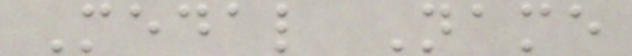Medal Name
